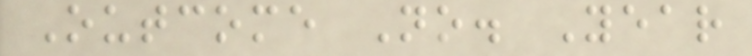Outcome No. Year
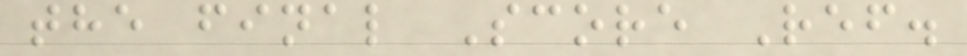the final Score Ref.
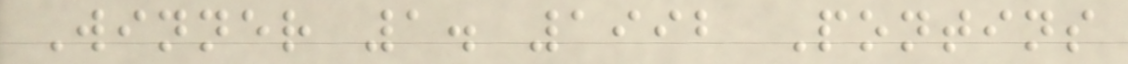Winner 1. 1992 Pontins
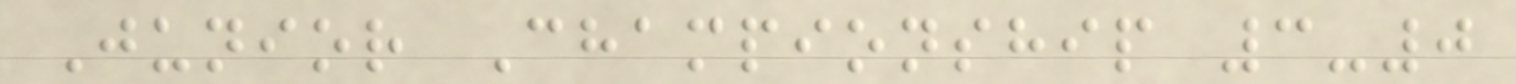Junior Championship 3-0
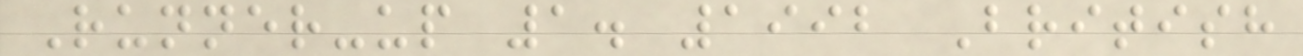Runner-up 1. 1992 British
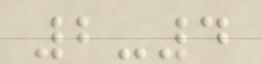2-4
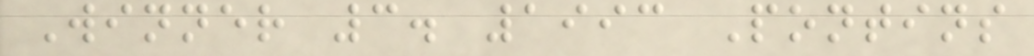Winner 3. 1993 Pontins
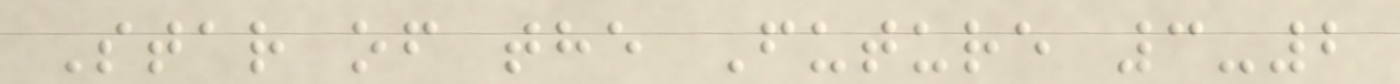Star of the Future 3-2
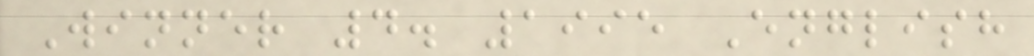Winner 4. 1995 English
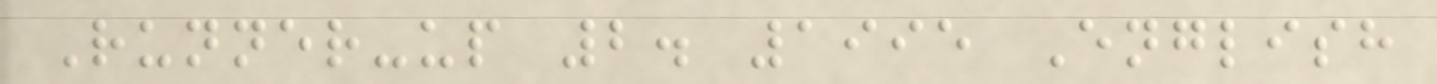Runner-up 2. 1995 English
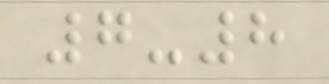7-8
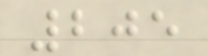205
